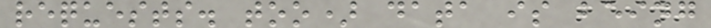requests. too) data is being
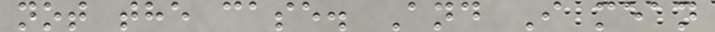not the case. And I mean
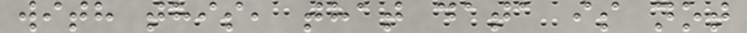with this, that data is not
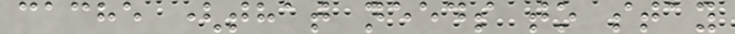cache (that needs to stay
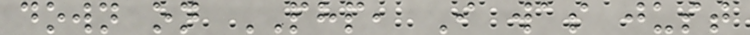down on PHP, I was just
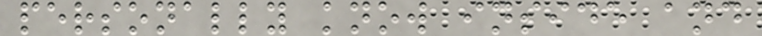personally know inside and
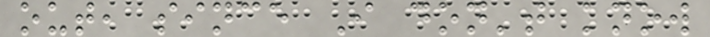out, since I don't know
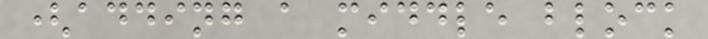(adding a middle block
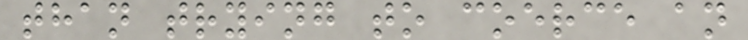than trying to coerce an
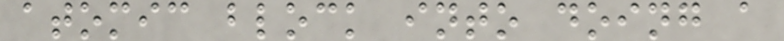atomic block into doing a
